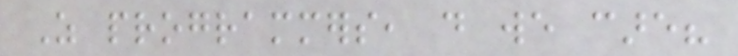As programmers, do we care?
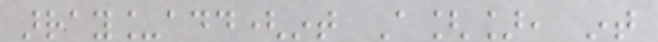array_add(int A[], int
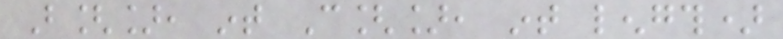B[], int C[], int length)
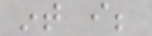int i;
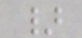}
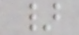}
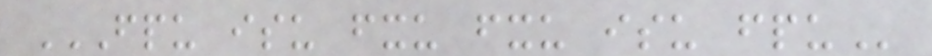FPU ISU FXU FXU ISU FPU
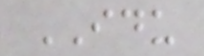IDU
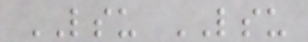LSU LSU
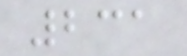231
